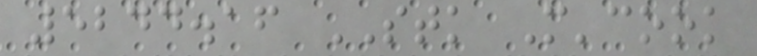5244.16 STK M'cook
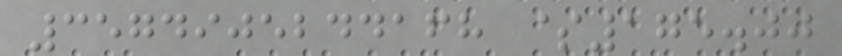3574905244168 $175.00
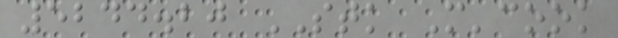5244.20 STK M'cook
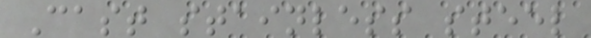Cast stainless steel
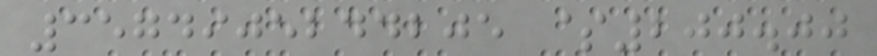3574905244205 $200.00
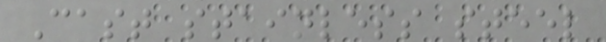Cast stainless steel
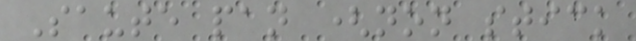Saute pan (non stick
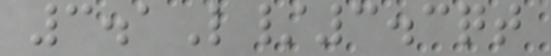3.1L/3.3qt
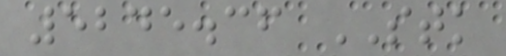5245.36 STK
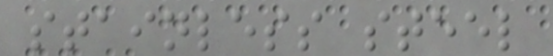stainless steel
